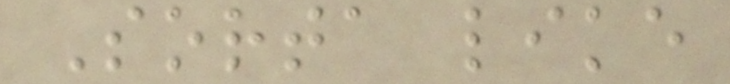Sorta like
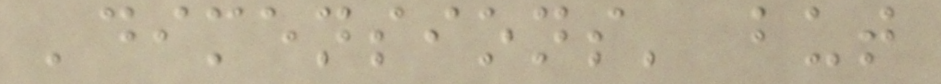'dimensions' but
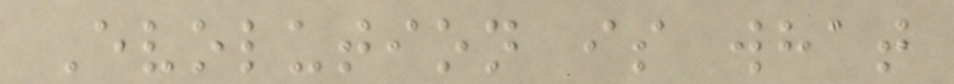Evolution is what
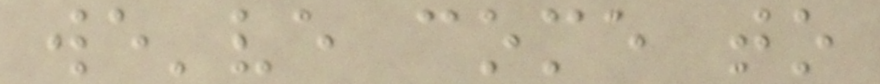we've come to
